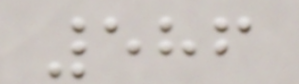586
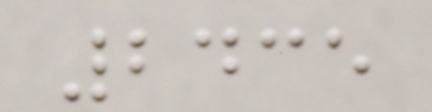2435
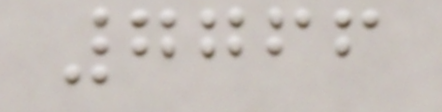7766
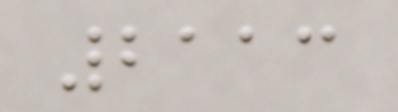2113
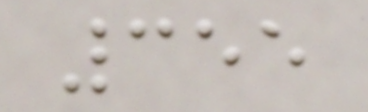355
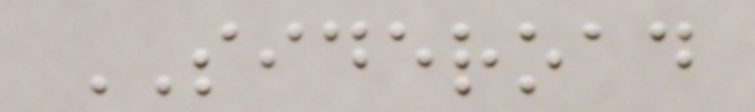SIDEROAD
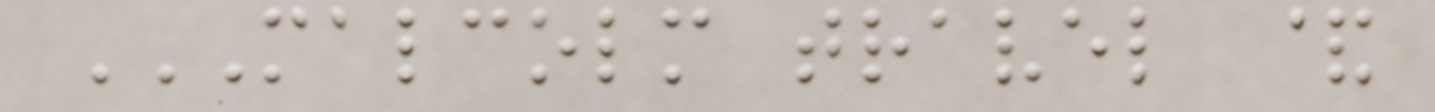MALCOLM TRAVEL &
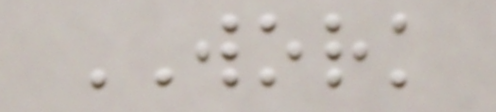WORK
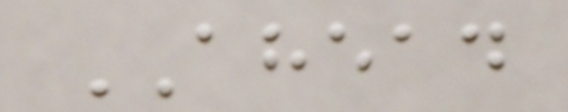AHEAD
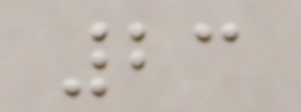23
